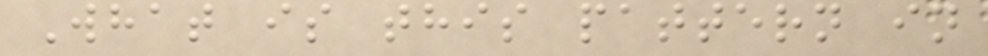What is this pattern in
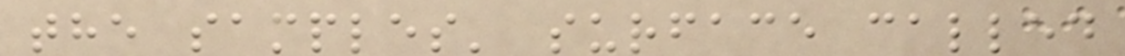the samples' surface called
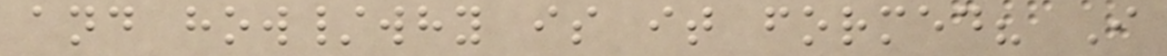and how/why is it formed? I
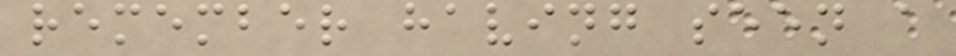remember having seen a
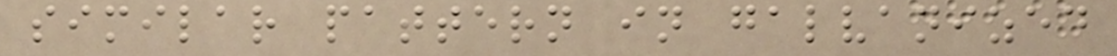similar pattern in galvanized
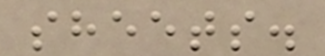sheets.
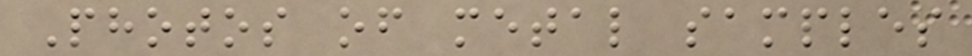Photos of metal samples
